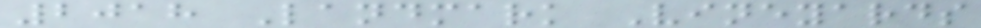2018 Landmark Vineyards
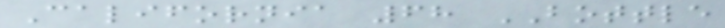California 68 BOTTLE
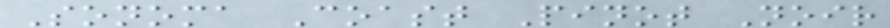Sonoma Coast Pinot Noir
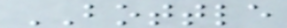BOTTLE
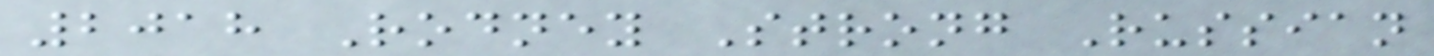2018 Rodney Strong Russian
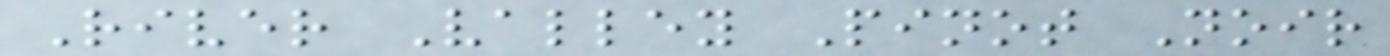River Valley Pinot Noir
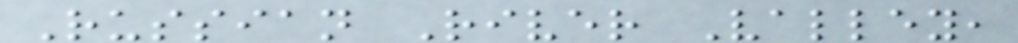Russian River Valley,
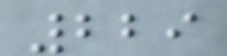229
